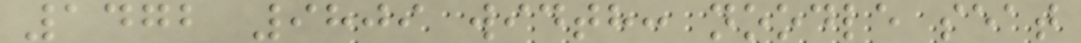1472 9809 width: noodle seat
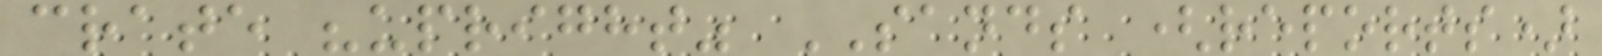crate "upright" SANDS (reports)
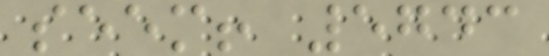seem! 5743
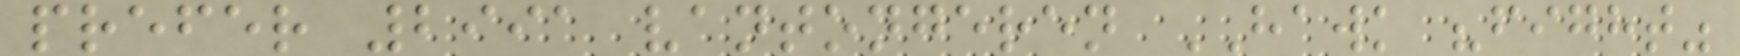prefer 2991 vantongeren HAWK "fight"
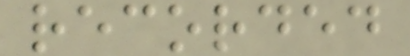recorded
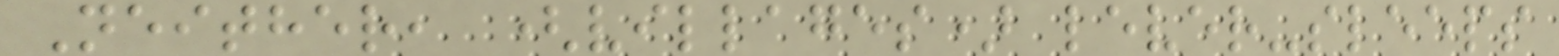Neither, (villages) lever-sleeps
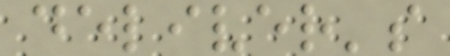deliver's
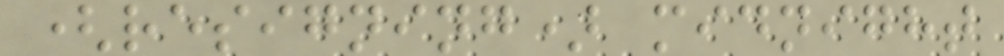(resigning) midnight
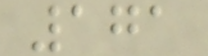171
